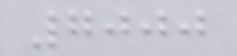7000
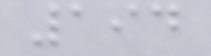194
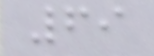69
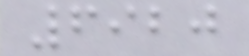6920
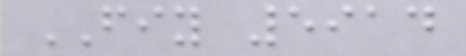FIY 5914
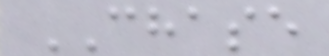CHASE
